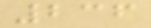236
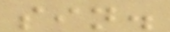sin.
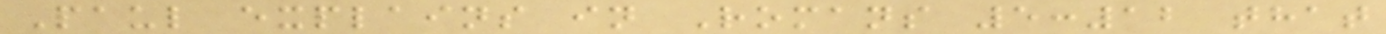Paul explains in Romans 5:12 that
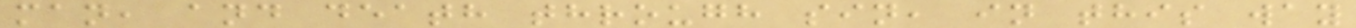man, and death through sin, in this way
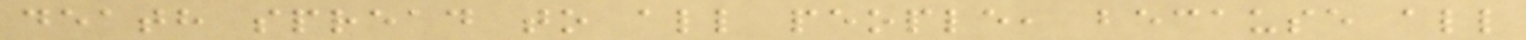death spread to all people, because all
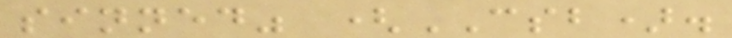sinned" (CSB).
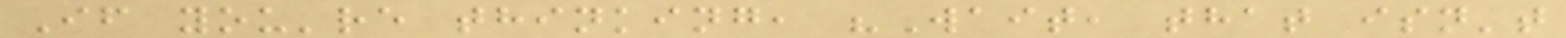If you're thinking, "Wait, that isn't
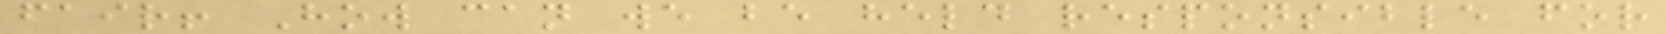fair! How can we be held responsible for
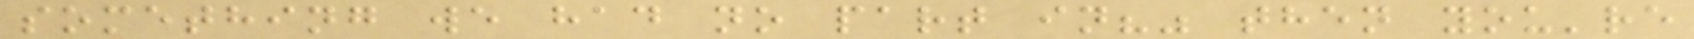something we had no part in?" then you're
